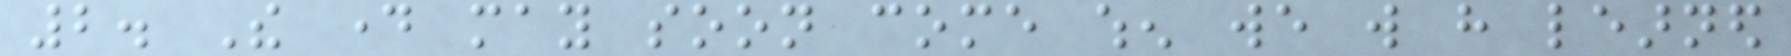2. The day may soon come when we will have learned
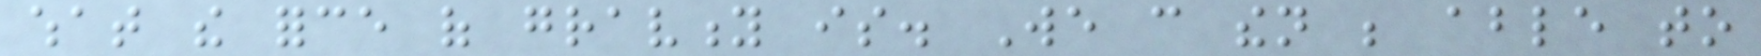what the force of gravity is. We can then be able to
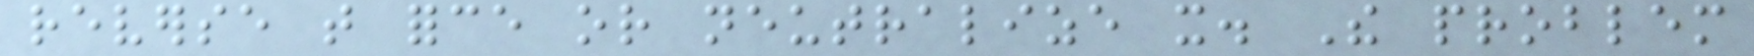reverse that force or neutralize it. The problem
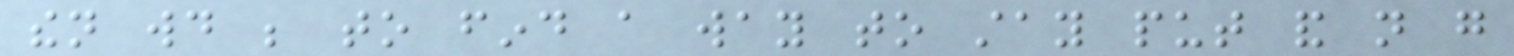then would be to find a way to stay put and not go
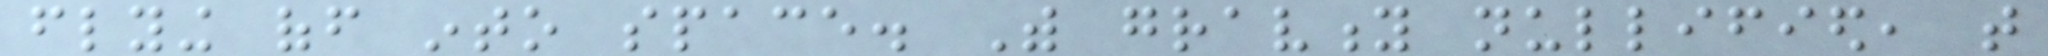flying off into space. With gravity nullified, that
